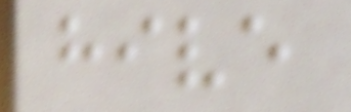hive
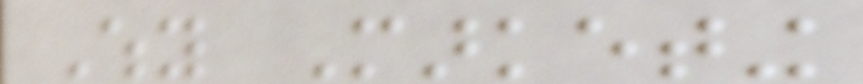Why Marketing
